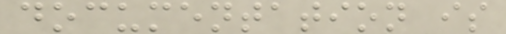documentation is
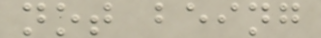not being
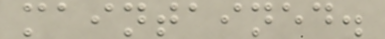maintained.
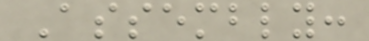Assembly:
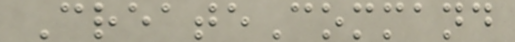CreateCommand
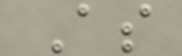As
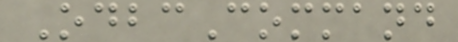OdbcCommand
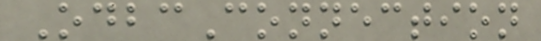OdbcConnection
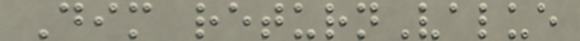Dim returnValue
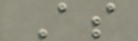As
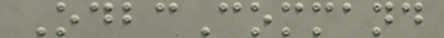OdbcCommand
